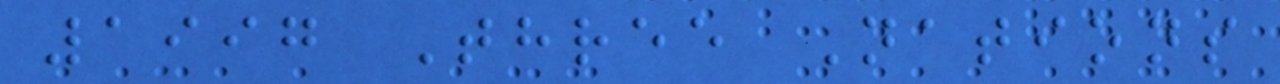1997 Three Nations
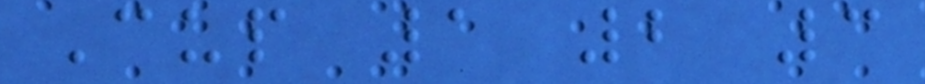Cup 1 2 3
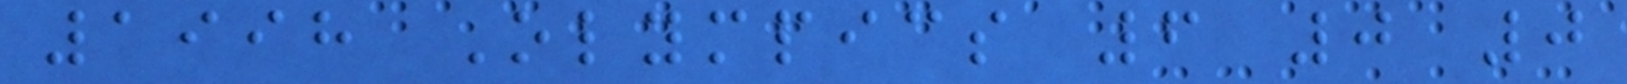1998 Olympics 6 0 0
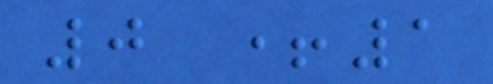0 +1
